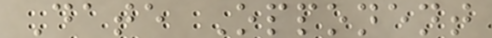Date Opponent
